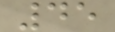45
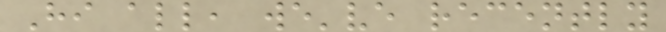Hi all, we've recently
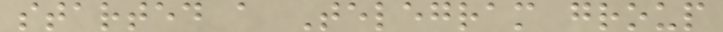started a Telegram group
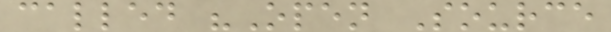called "Open Source
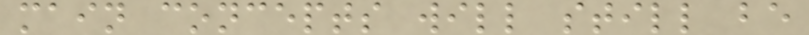main concepts will still be
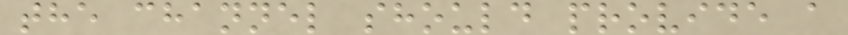the channel should provide a
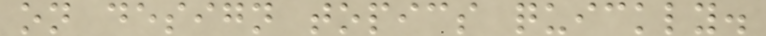on design topics quickly.
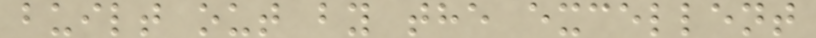built out by the excellent
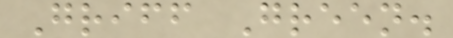Griff Green.
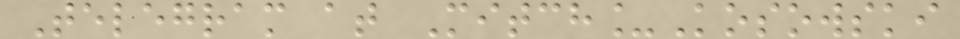Telegram at Mitch_Kosowski
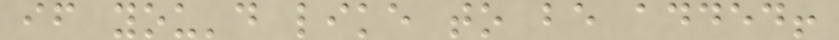if you'd like to be added!
